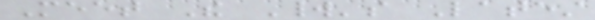Meet The World's Latest
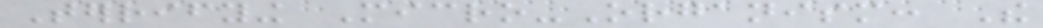Terrifying Micro-Organism: The
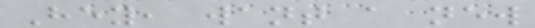Hey, want a new
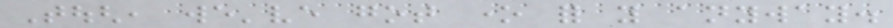Tough, we've got one for you anyway.
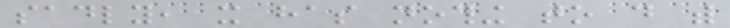sadly, it has nothing to do with
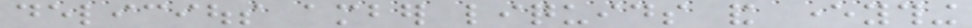delicious amber liquids and everything
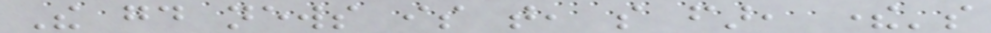The good news is that, so far, there's
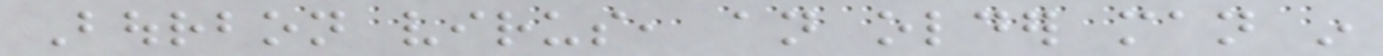Bourbon virus, an older man in
